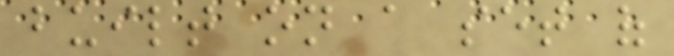built on a set of
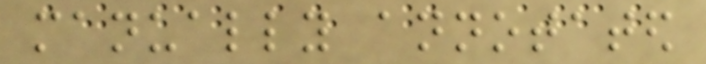manually annotated
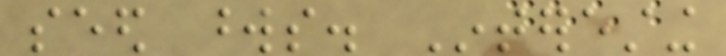seed words. Interesting
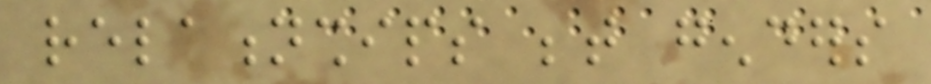relationships between genders
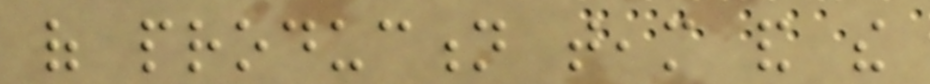of production team and the
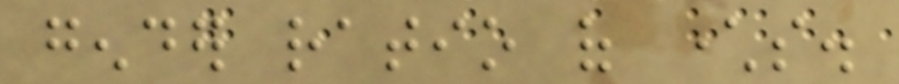gender ratio of characters.
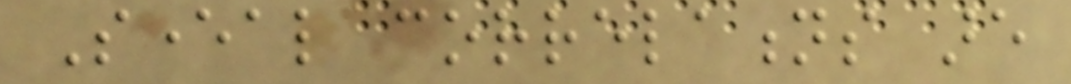Several correlations are
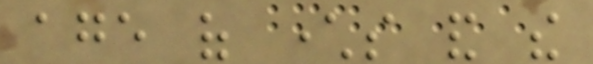age of characters and the
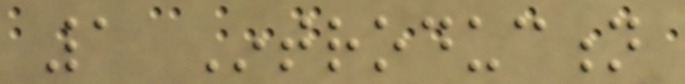1 Introduction
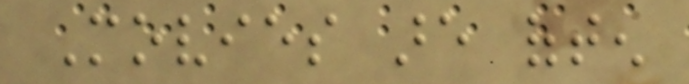Movies are often
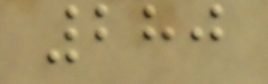280
